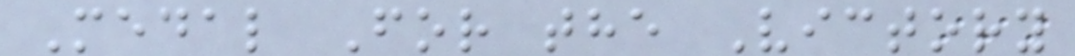Medal For the Victory
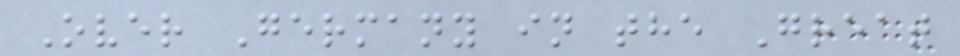Over Germany in the Great
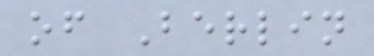of Berlin
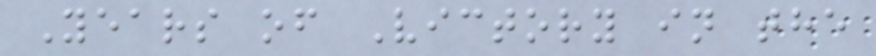Years of Victory in the
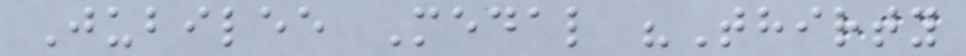Jubilee Medal "Thirty
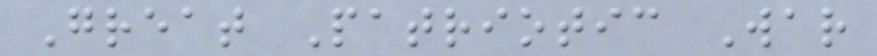Great Patriotic War
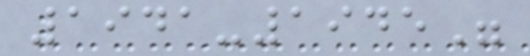1941-1945"
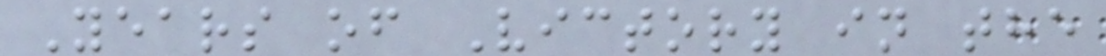Years of Victory in the
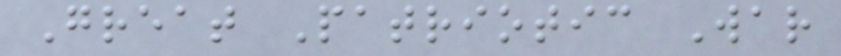Great Patriotic War
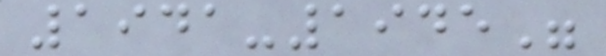1941-1945"
